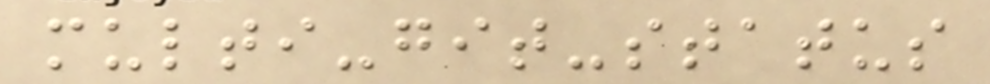multi-git-status
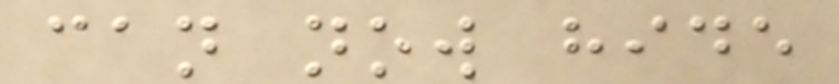can now hide
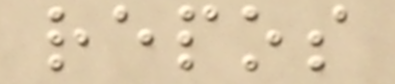repos
